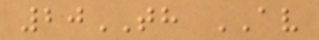20TH AV
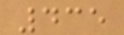435
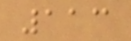113
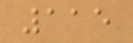115
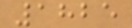1825
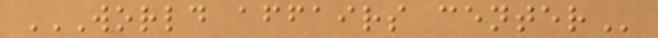WORLD AFFAIRS CENTER
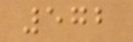572
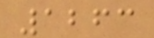1263
